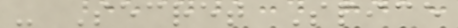- Secret Spice
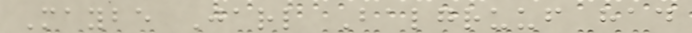Maybe Jarl Balgruuf had
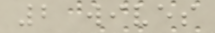2 wives
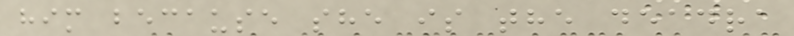him because she is the deadra
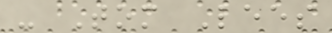- Tom Lees
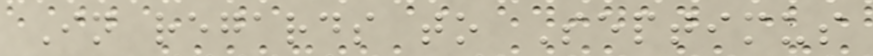In regards to Septimus
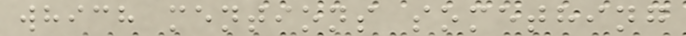which mentions something
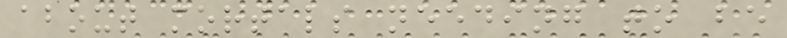about mortals needing to be
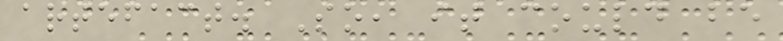artefact. So, it could be
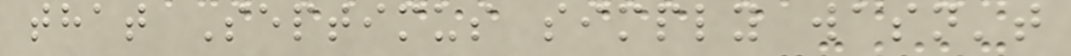that Septimus simply wasn't
